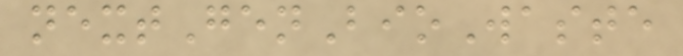nextGenBioWaste
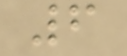6
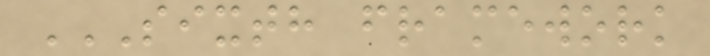SIXTH FRAMEWORK
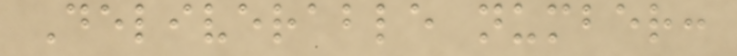Deliverable number:
